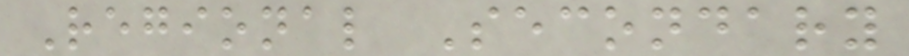Regional Secondary
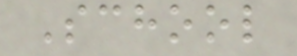School
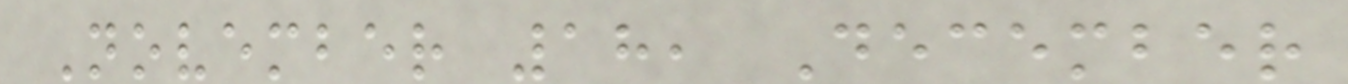November 18, December
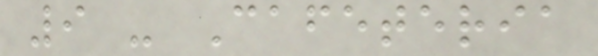9 - Cafeteria
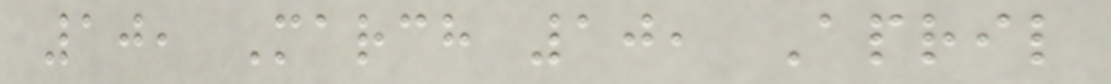10, March 10, April
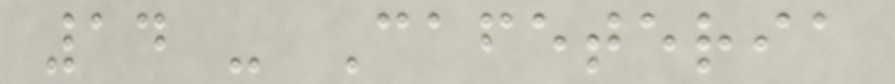14 - Cafeteria
